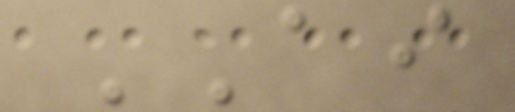AI
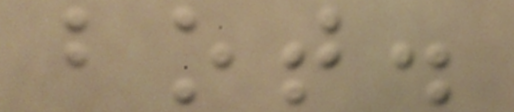bot.
